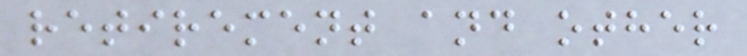retirement and other
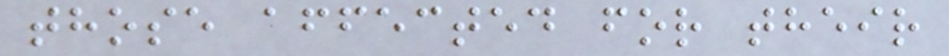those affected for their
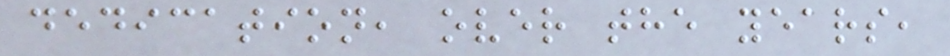dedication, over the years,
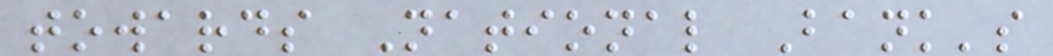towards National Bank's
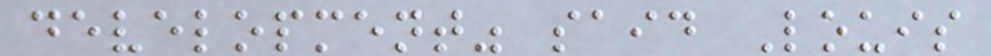development" said Louis
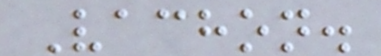Vachon.
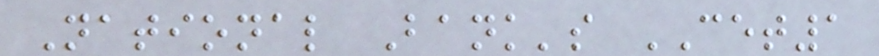National Bank's CET1
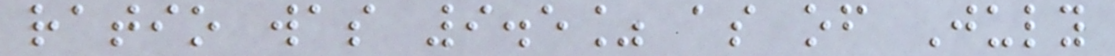ratio was 9.5% as of July
